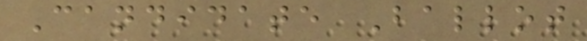Candidate Ballot
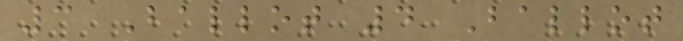3 Ballot 4 Ballot
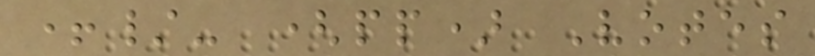+/- (pp) Votes
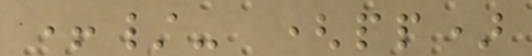+/- (pp)
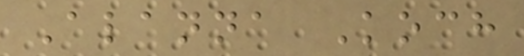Alanna Koch
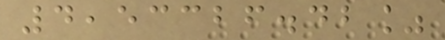4,53326.42%
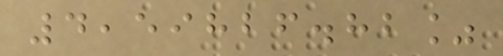4,59826.82%
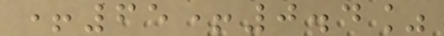+65+0.4%
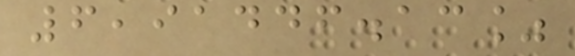6,91446.13%
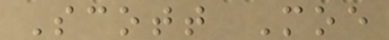Scott Moe
